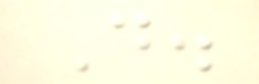D.
